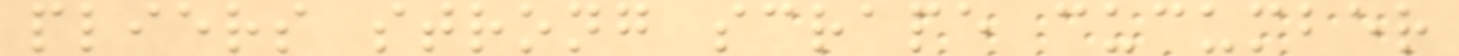pliers strong scrape cucumber
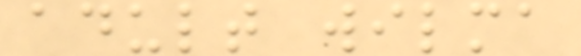adult wilma
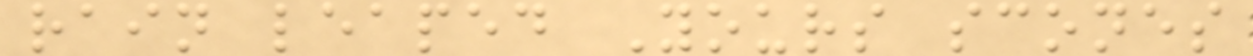rain leaped Yours scones
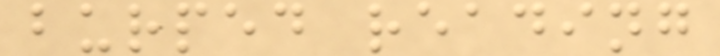burped reading
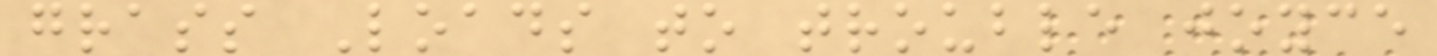grass Loads to trouble joyce
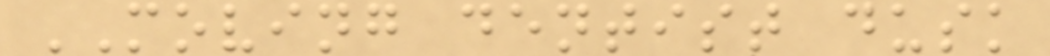MOVING dentist dusk
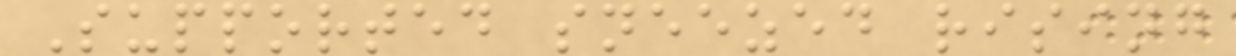Supported sneezed rising
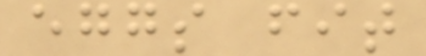eggs fit
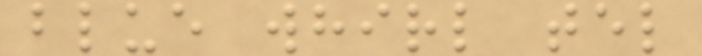blue whirl tel
